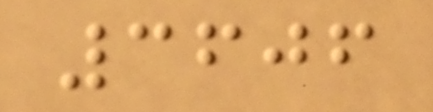3606
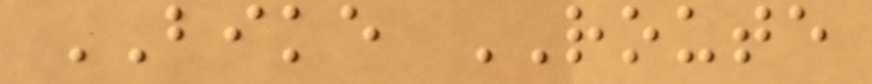BIKE ROUTE
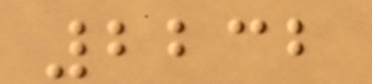2232
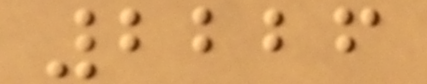2226
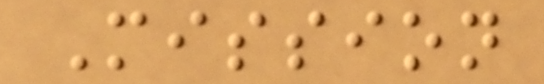Mission
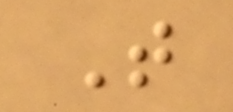T
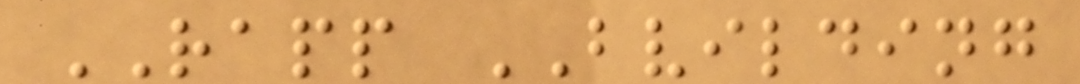RAPP BVILDING
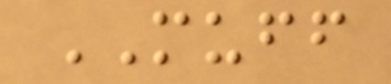MUFF
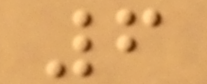6
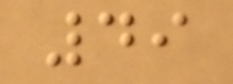49
